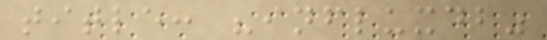title: "influxdb"
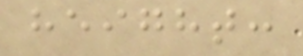height:
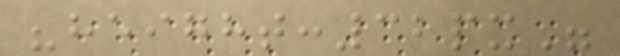"height:32px"
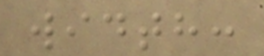width:
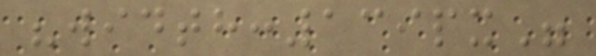"width:139px"
